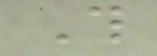This
